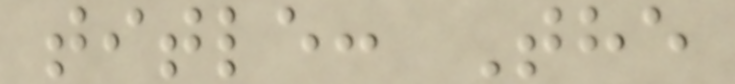title: The
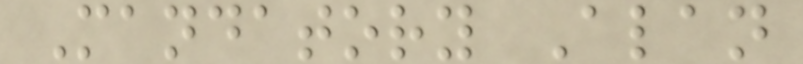Mandatory Alan
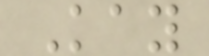Kay
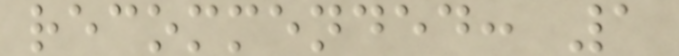recommended: 1
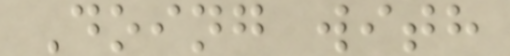Doing with
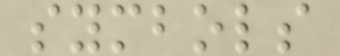symbols
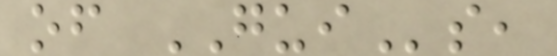of GUIs,
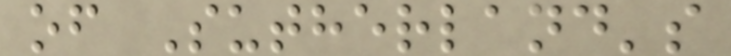of Sutherland's
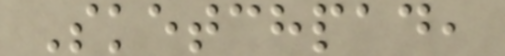Sketchpad,
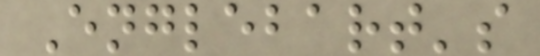Englebart's
